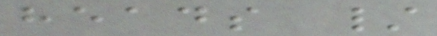heads /
